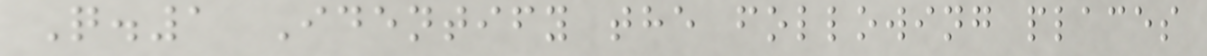Q.1 Identify the following places
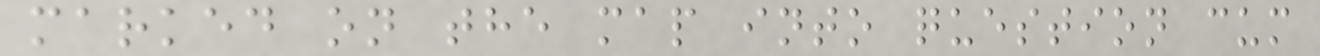marked on the map into question cum
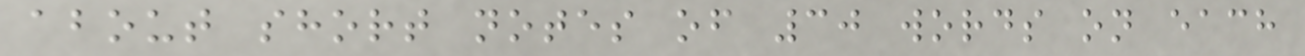about short notes of 30 words on each
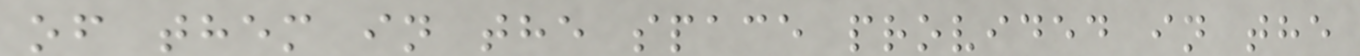of them in the space provided in the
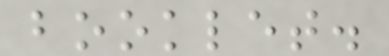booklet.
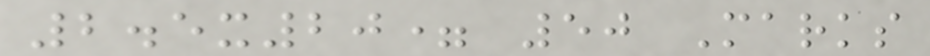2.5x20= 50 Marks
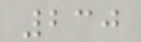230
